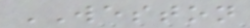WESTON
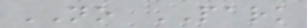NO PARK
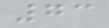73
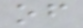of
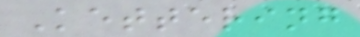Kettering
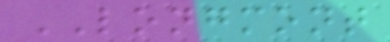LONGMONT
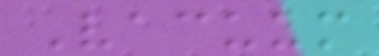Vacuum
